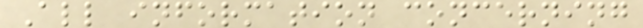All information concerning
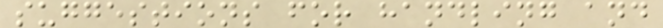suggestions for handling and
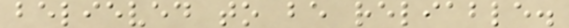believed to be reliable.
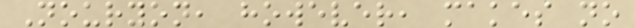Nouryon, however, makes no
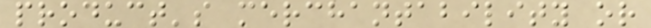product's merchantability or
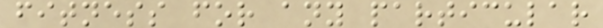fitness for any particular
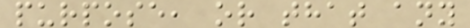purpose, or that any
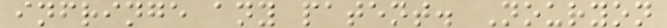infringe any patent. Nouryon
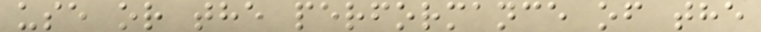use or the performance of the
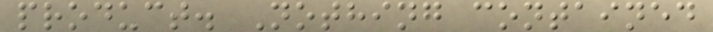product. Nothing contained
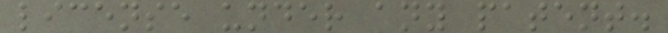license under any patent.
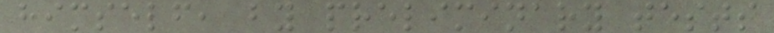himself, by preliminary tests
